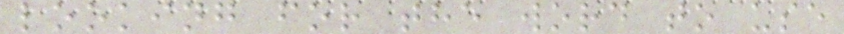looking for the word to use
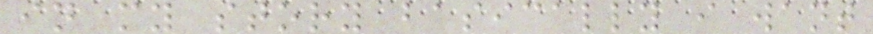in my story basically i want
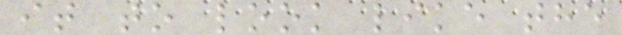it to look like the
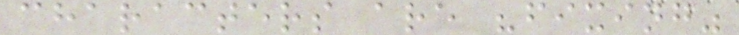characters are "fixing"
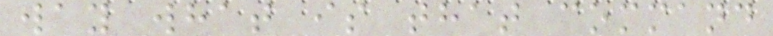way what is that command
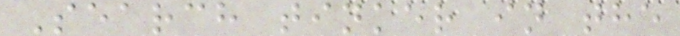Search tinker in the
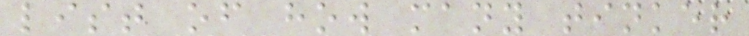list of how many tinker
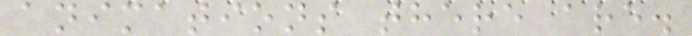animations there are.
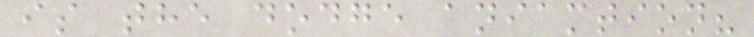is the dodge aniamtion?
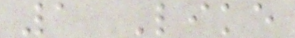1 Like
